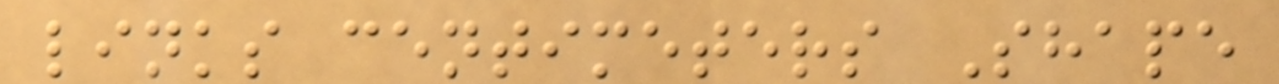links centimeters Shape
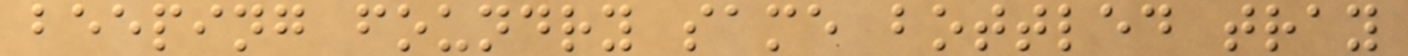beeping foundry same bottled tray
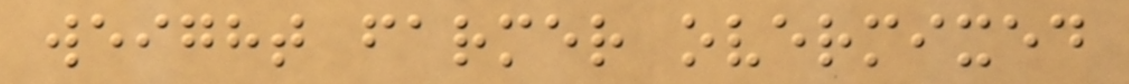weight farmer overmixed
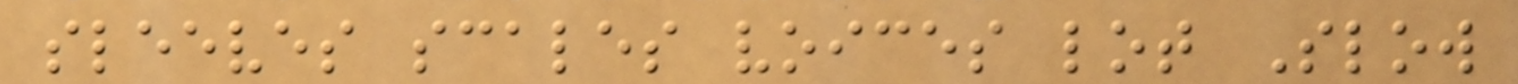sleeves scales voices lot Slow
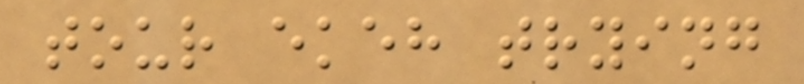tour ekeh trying
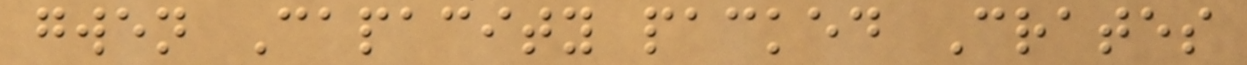gwen Capacity packed Crates
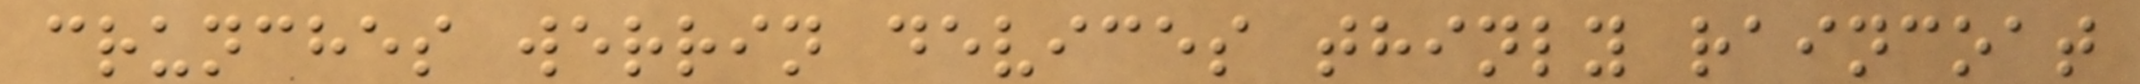crunches werrin devices thinly raincoat
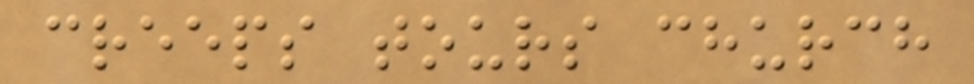creeps tours church
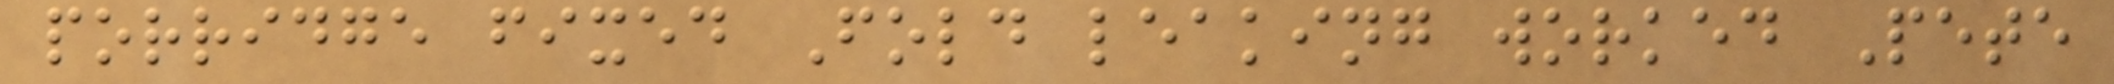porridge fixed Fold leaking worked Pete
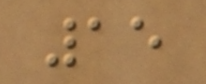15
